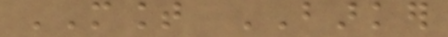MOUNT BARKER
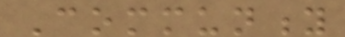Community
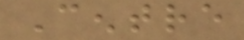Centre
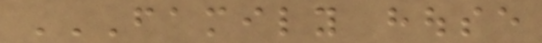FAMILY HOUSE
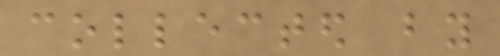collected by
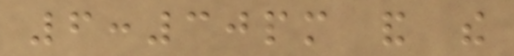6:30pm and the
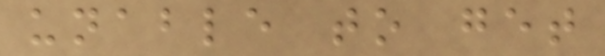unable to get
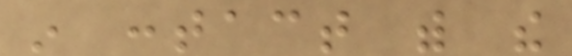in contact with the
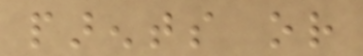parents or
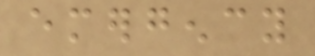emergency
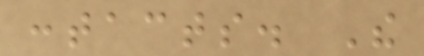contacts. The
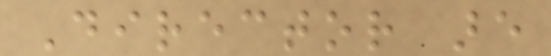Director are
